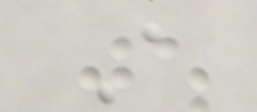A
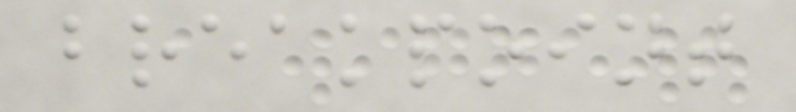breakpoint
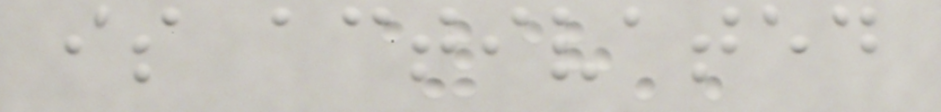is activated
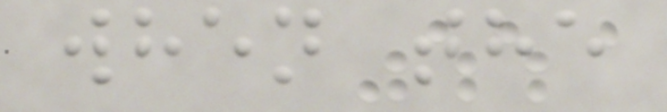when the
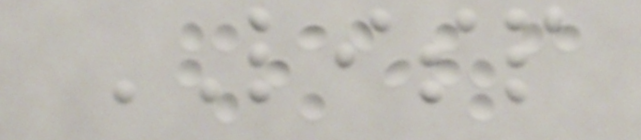LISP
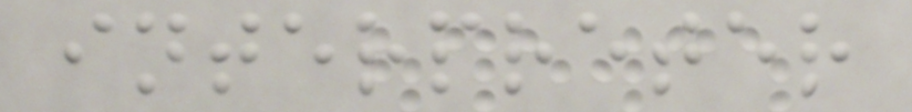interpreter
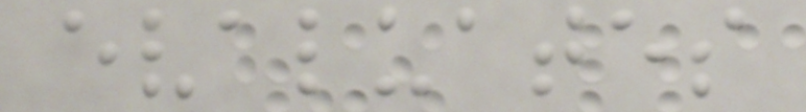evaluates
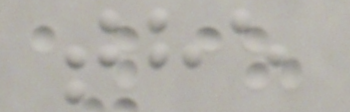the
